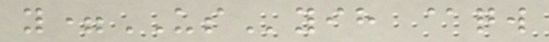y=USyih @qw
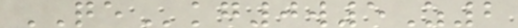QEkg0w5Z2
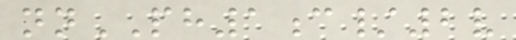nnPH1c/2v
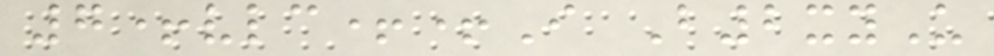7+vlc++I B2xyU
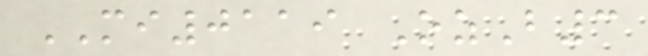MI0119 OzB3
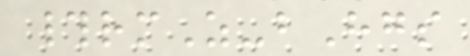#rmZ-bHgs
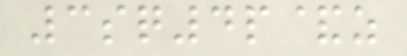3sq4p&z
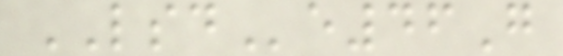LSDe46G
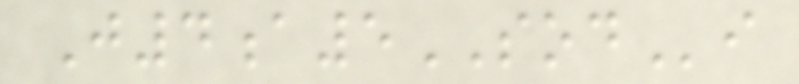J4a5SODi
